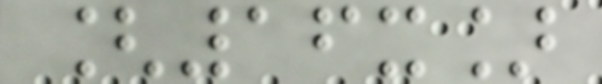[16x]
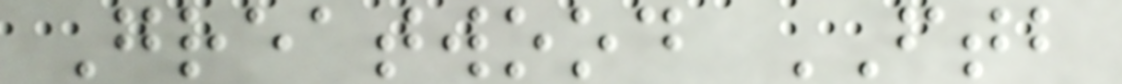Greatwood FTB
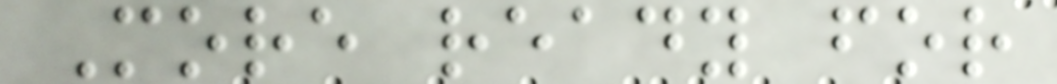More ready for
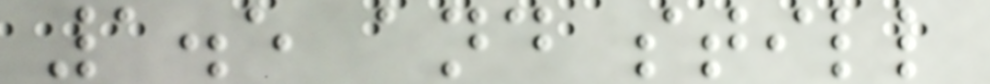1.5 and still
